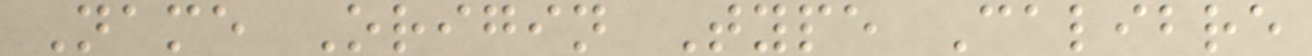Name Origin Type Calibre
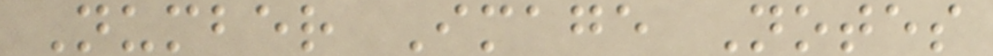Number Image Notes
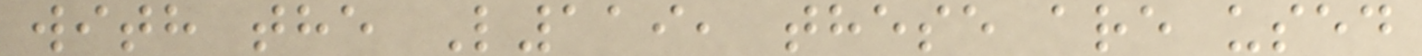with the L119, these are used
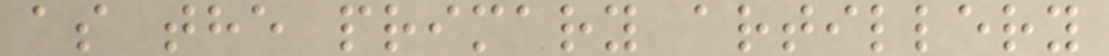as the primary artillery
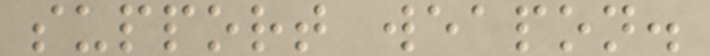support weapon.
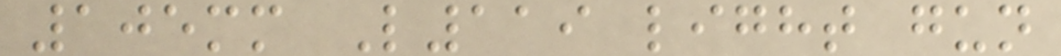105mm L119 light gun
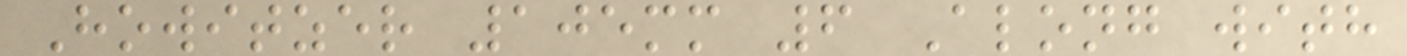Howitzer 105mm 6 Along with
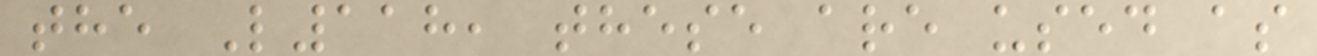the L118, these are used as
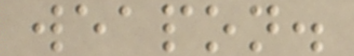weapon.
